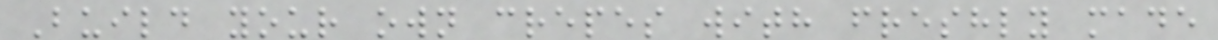Build your own crepes with freshly made
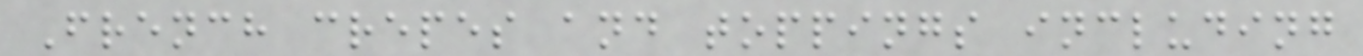French crepes and toppings including
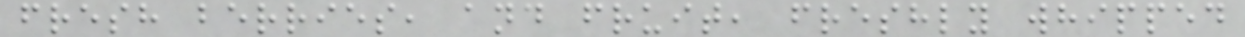fresh berries, and fruit, freshly whipped
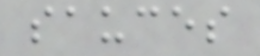sauces
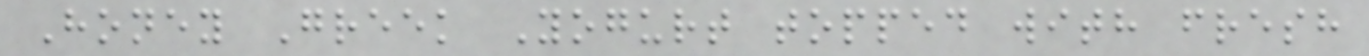Honey Greek Yogurt topped with fresh
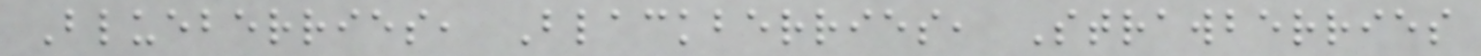Blueberries, Blackberries, Strawberries
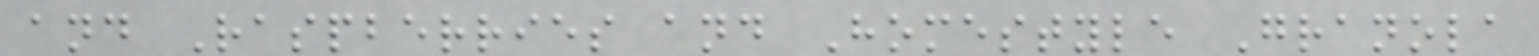and Raspberries and Homestyle Granola
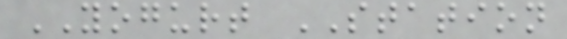YOGURT STATION
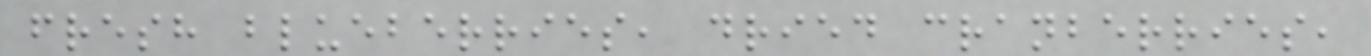fresh blueberries, dried cranberries,
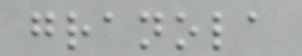granola
